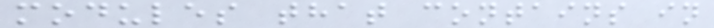modules that contains in
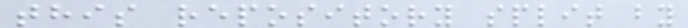this repository split by
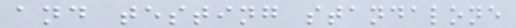and testing standalone
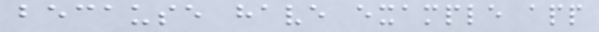because have example app
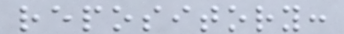repository:
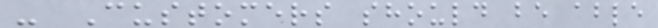- Customers should be able
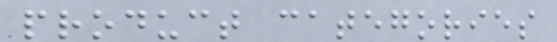product categories
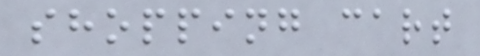shopping cart
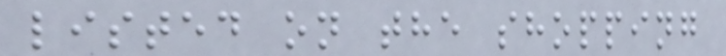listed on the shopping
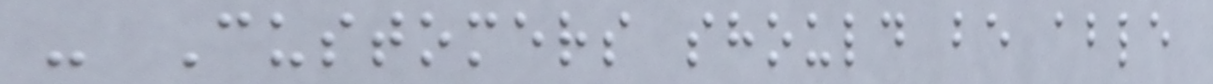- Customers should be able
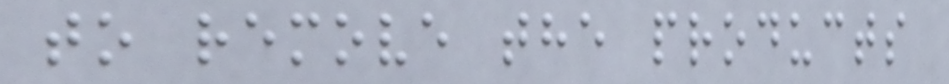to remove the products
